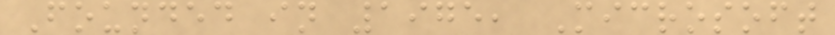Founded in 1975, Microsoft
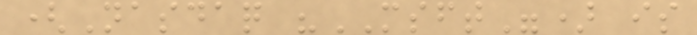(Nasdaq "MSFT") is
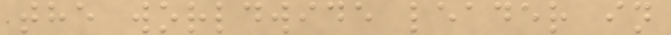the worldwide leader in
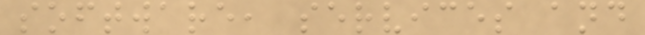software, services and
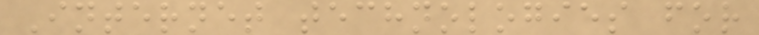Internet technologies for
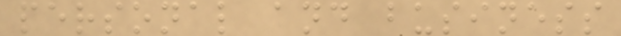personal and business
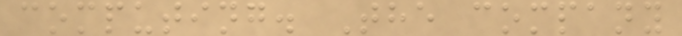computing. The company
